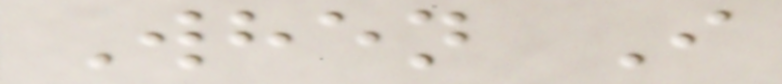When I
